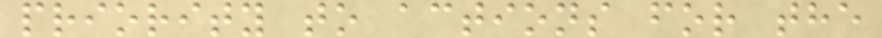priority to actions for the
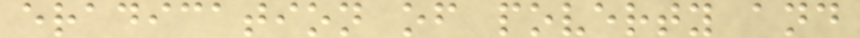eradication of poverty and
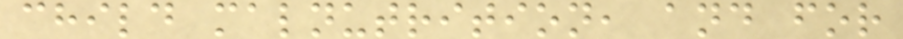child malnutrition, and for
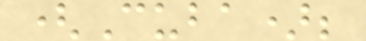(Cuba);
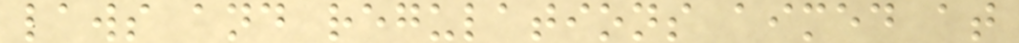laws and regulations aimed at
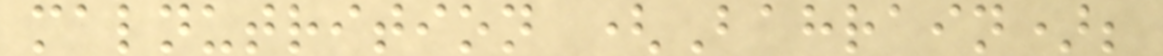malnutrition (Bahrain);
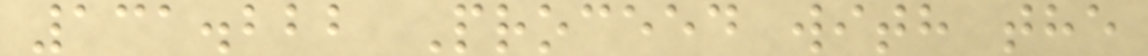131.222 Proceed with the
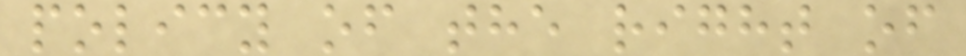policy of the right of
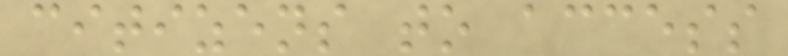citizens to access
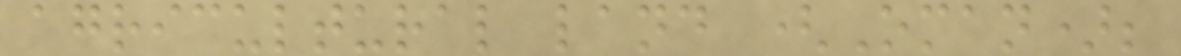agricultural land (Oman);
